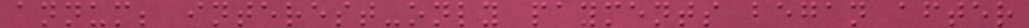annum; interest-only payments began after
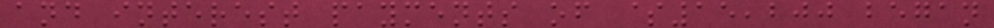and interest payments of $15,200 began
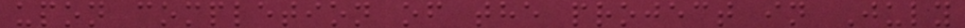upon completion of the project in July
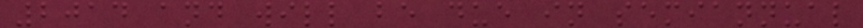2014 and will be due in semiannual
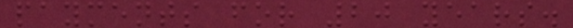payments for 20 years.
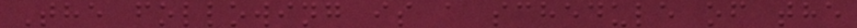The following is a schedule of the
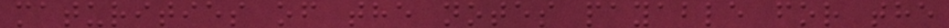maturities of the notes payable for the
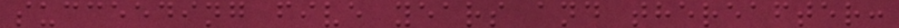succeeding five years and thereafter:
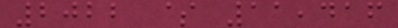2022 $ 11,416
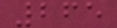265
